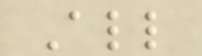All
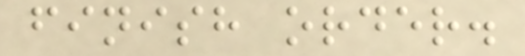finish order.
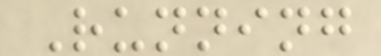Running
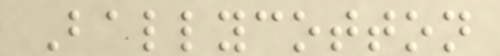Ballycotton
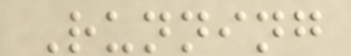Running
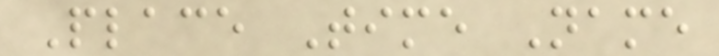Place Time Name
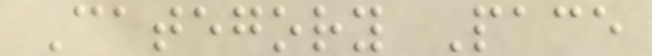Category Pace
